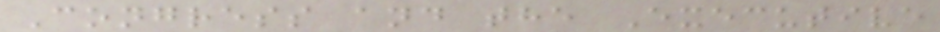Congress and the Executive
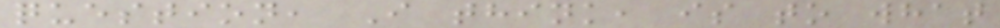question, I think, is to what
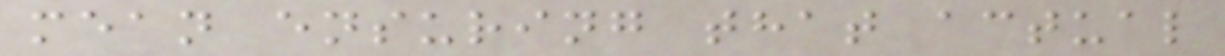mean ensuring that actual
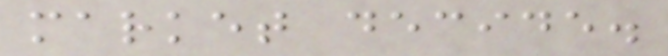market decide.
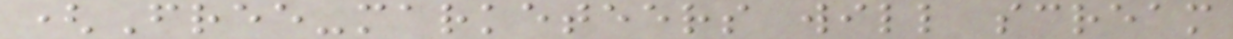(Free-marketeers will scream
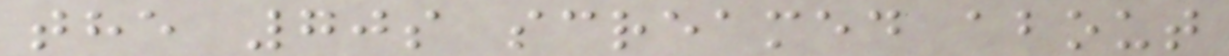the 70s screamed about
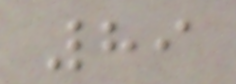89
